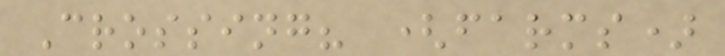Crossing? (farms)
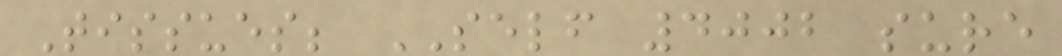Tissues; SELF 4002 sure
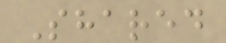Shared
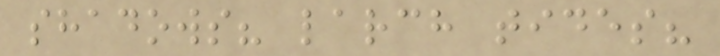shadows? larch tides?
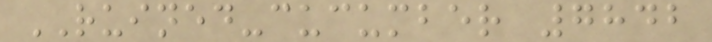RUINED-cucumber 7842
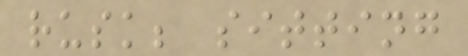rusk; sitting
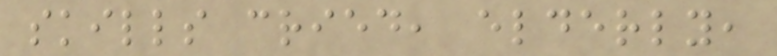skills cried, elderly,
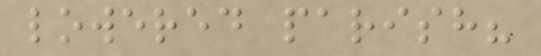lowered parish?
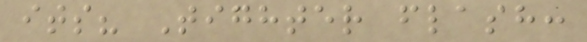its? Tighter flash:
